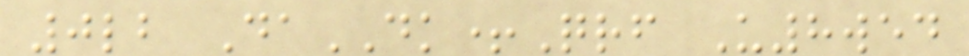0lb DaDK+Qrf U8wed
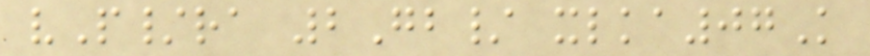vP/ra 2Gb/ xlka07K
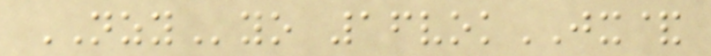NZYyo 16vokJX&
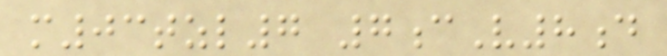m03tzl7 7cV8d
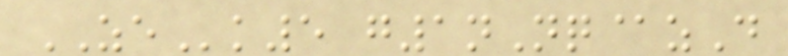ZEk5 g1nNq@zD
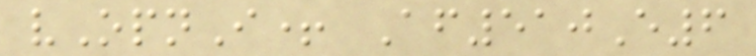vOpnI+ Af510E6
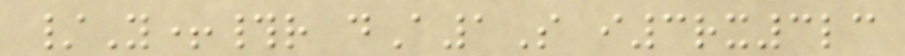/Y+#r dA1S i3rx3lc
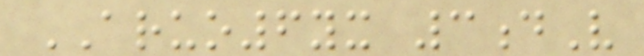ARUO6yx 3dV
